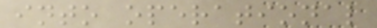into operational
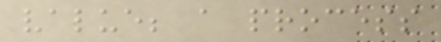value; a process
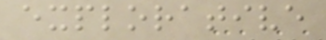explorative
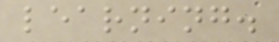learning.
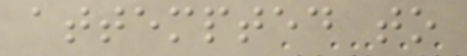attempted to
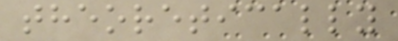theoretically
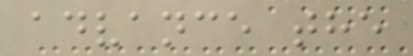advance the
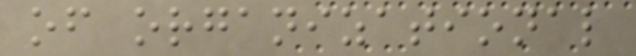of organizational
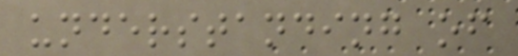understanding of
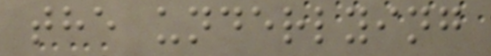the underlying
